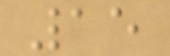15
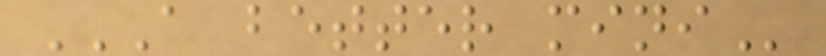A BETTER MINI
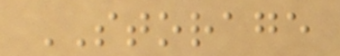STORAGE
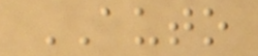AUTO
